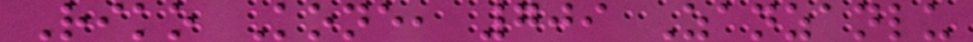Riko Kone, 709 Zanzanlu
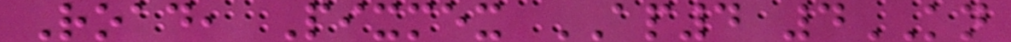Road, Pixmex AP4 4KN
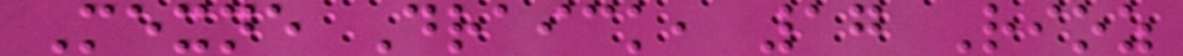Mexne Draick, 17 Rioz
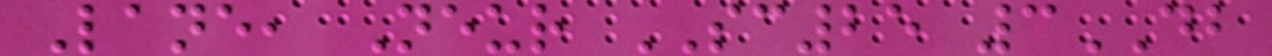Lane, Neur SC25 3DB
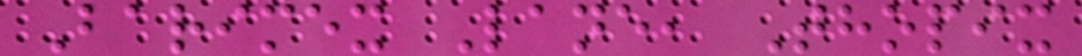Barimex Lane, Thopix
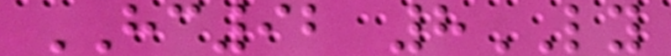HC92 8LY
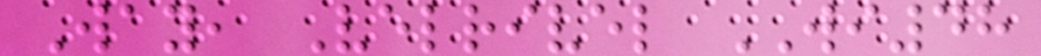Way, Velrivel WI48
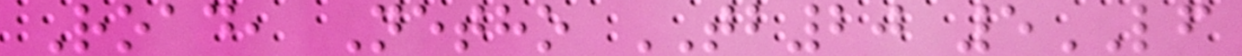Road, Netho TB20 5LF
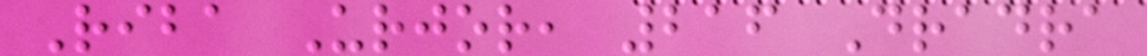Riba Urjor, 216 Dradra
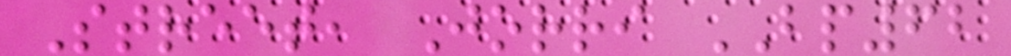Street, Jorri BP62
